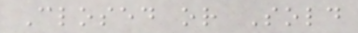Closed or Sold
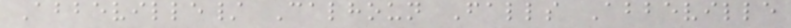Abbeville/ Calhoun Falls Abbeville
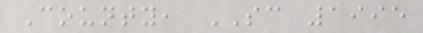County, SC 1995
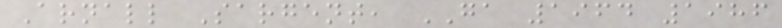Arnall Sargent, GA 1964 1986
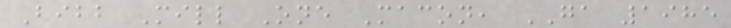Bibb Mill One Macon, GA 1985
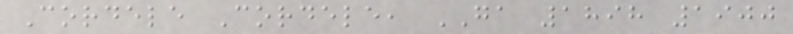Cordele Cordele, GA 1898 1900
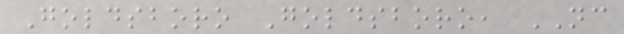Goldsboro Goldsboro, NC
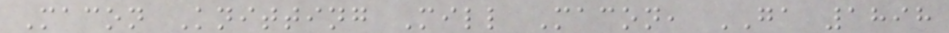Macon Knitting Mill Macon, GA 1898
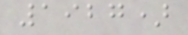1927)
